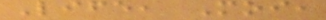Life, Moi,
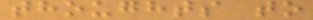thoughts to
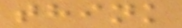think
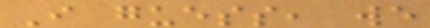I guess, we
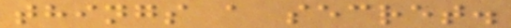things a secret.
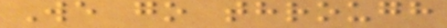We go through
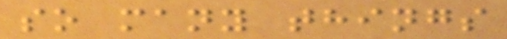so many things
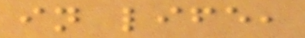in life,
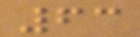63
